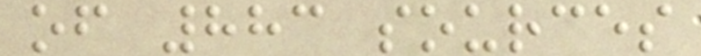of 883 sources
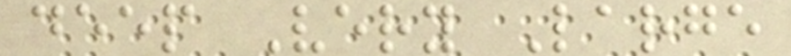deep Very Large
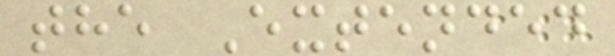the Extended
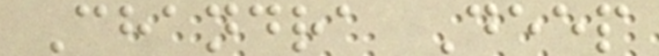Chandra Deep
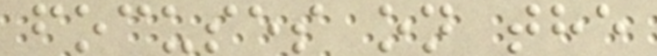focuses on the
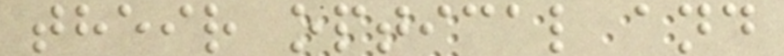their optical and
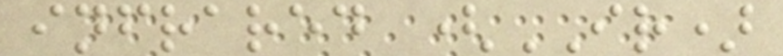infrared (IR)
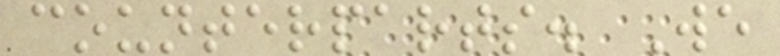counterparts. We
